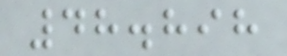48.898
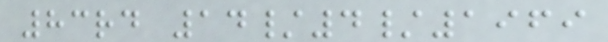83rd 14/4/1969
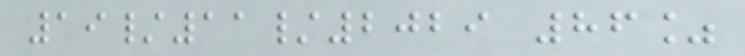19/11/2029 86%
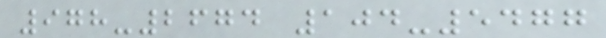978-2674 104-5477
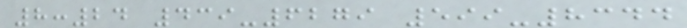8:24 439-6279 599-8344
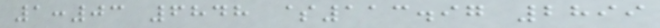1:03 6848 $113.97 2899
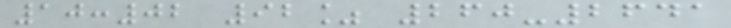10:02 92% 260-2641
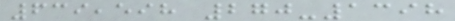639,598 270-1398
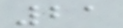21
